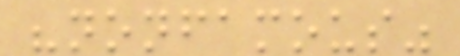"nonfamous"
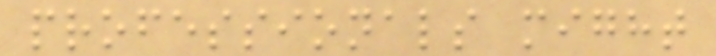professionals might
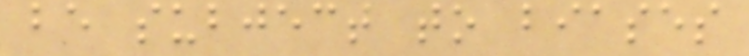be subject to biases
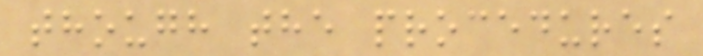though the procedures
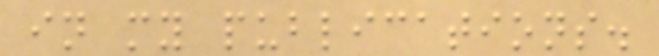in my publications.
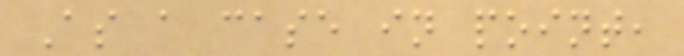As a case in point,
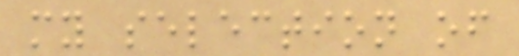my selection of
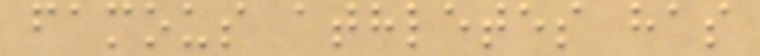famous athletes has
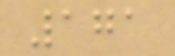171
